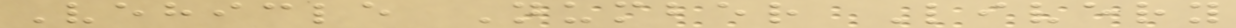Vehicle Number Livery
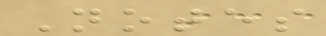Notes
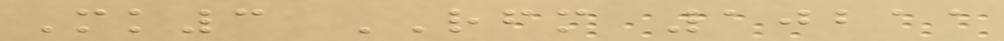Mk3 RFM 10211
